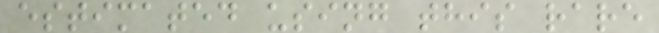estimated using this rare
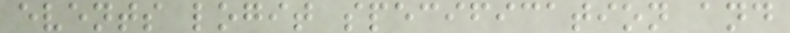events logit specification and
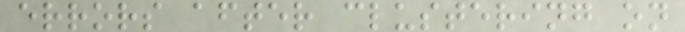errors after clustering on
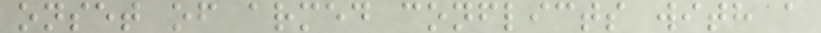onset of armed conflicts with a
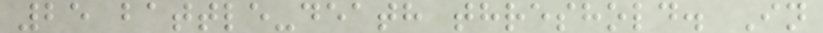25 battle-death threshold. In
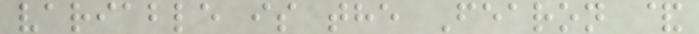variable is the Fearon &
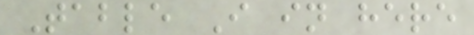Table I in here
